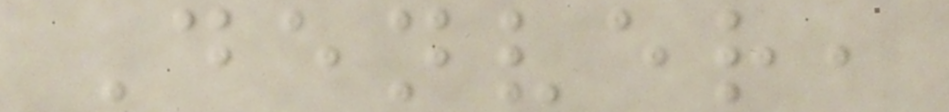Denver,
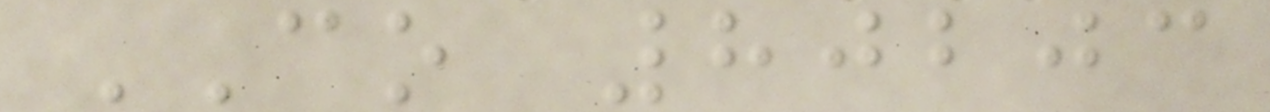CO 80203
